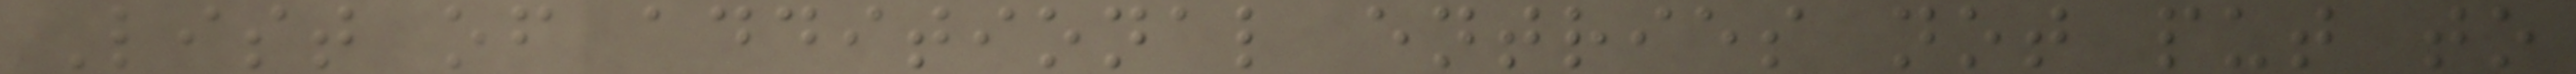List of additional entries not put to
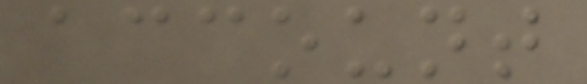account
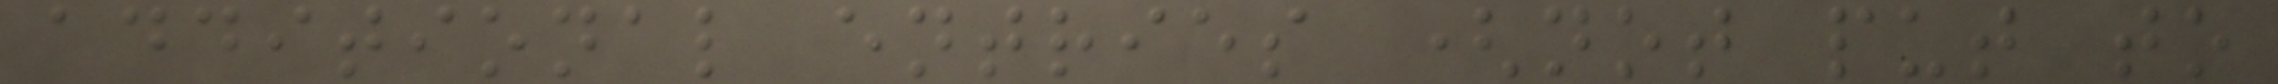additional entries (not put to
